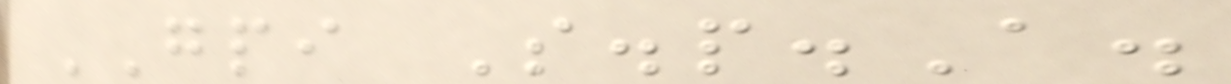GPI S.p.A.
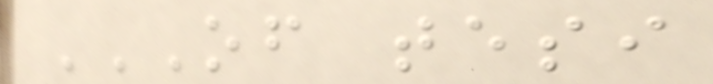OF TESI
